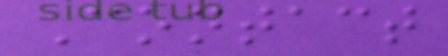Contact
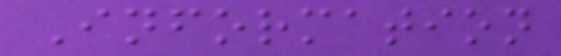Information
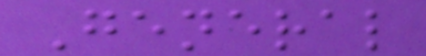General
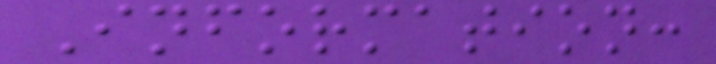Information:
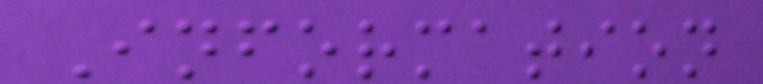Information
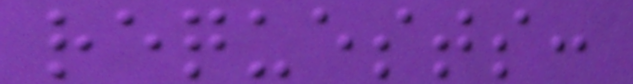requests:
